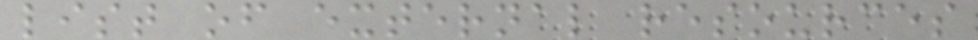list of external resources
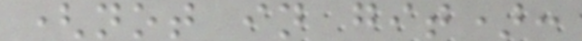(not in git):
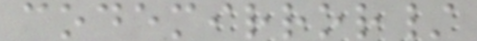codemirror/
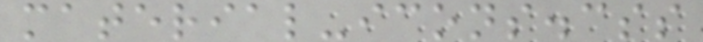material-icons.css
